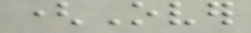(Over
